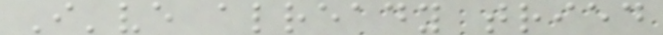I've already tried
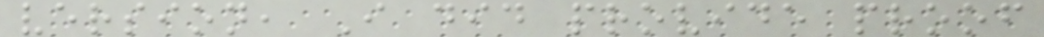version, I did provide proof
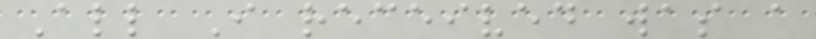All I received was a
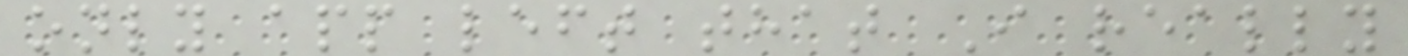only app left that I really
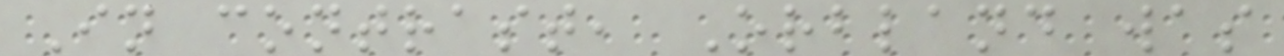In contrast, Orbland was
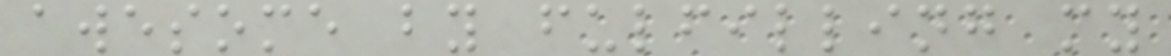awesome by fulfilling my
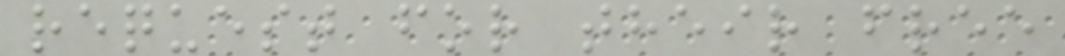request for their free
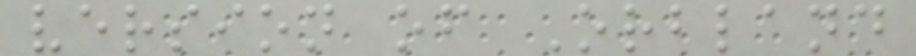version of Orbland
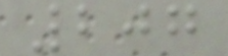207
